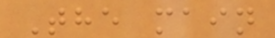The main
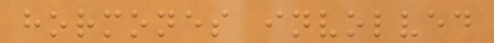hormones involved
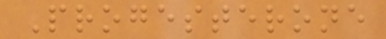Progesterone
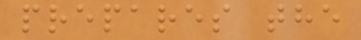prepares the
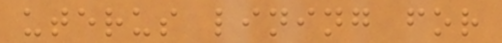uterus lining for
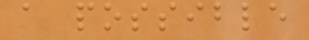a possible
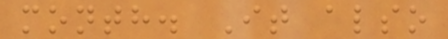month. It also
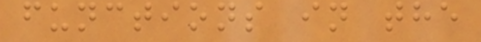functions in the
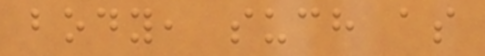body, such as
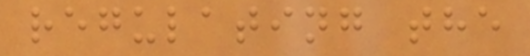regulating the
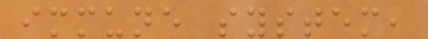immune system,
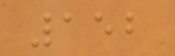152
